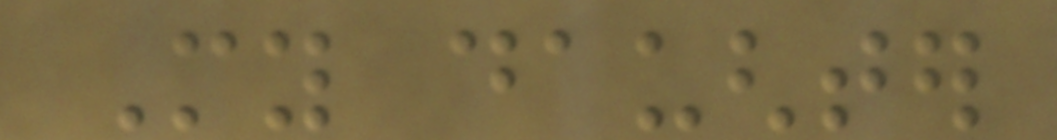My daughter
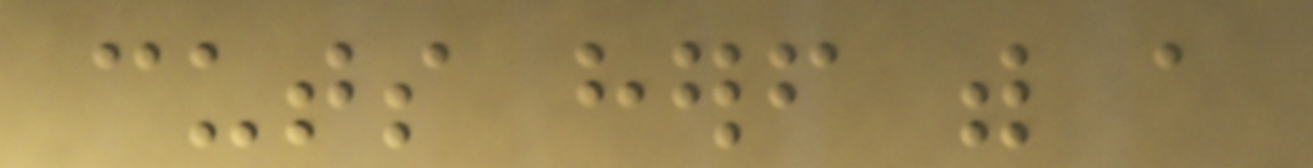cuts herself with a
